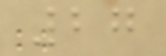27
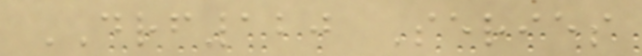DRF120 Series
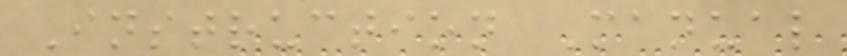Instruction Manual
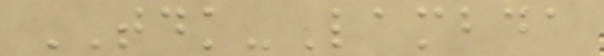TDK-Lambda
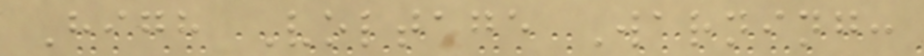High Voltage Warning:
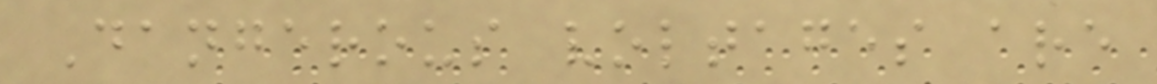Dangerous voltages are
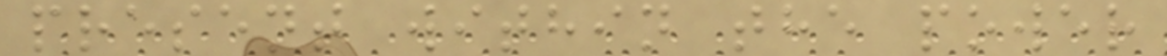present within the power
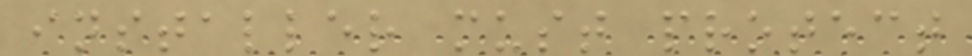installer must protect
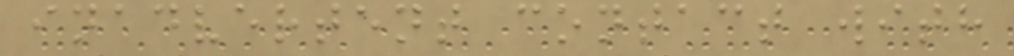inadvertent contact with
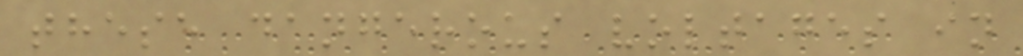these dangerous voltages in
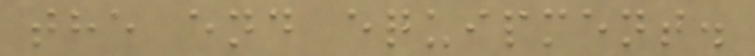the end equipment.
